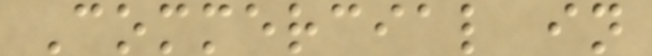Commercial in
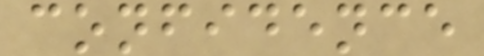confidence
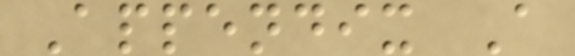Appendix A
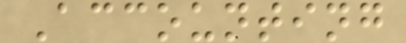Accounting
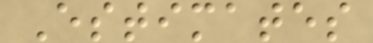Estimates
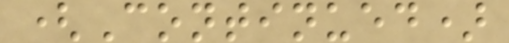(Continued)
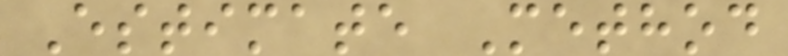Estimate Method
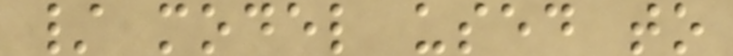/ model used to
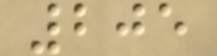205
